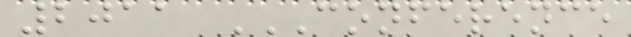2011 CONFERENCE
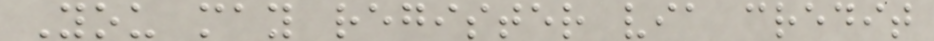You may register via credit
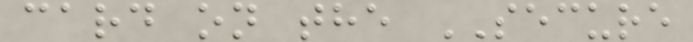card on the SECURE
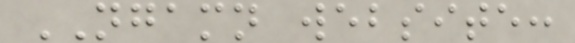NGAMN website:
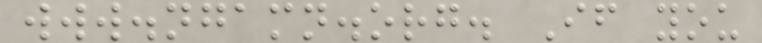www.ngamn.org. If you
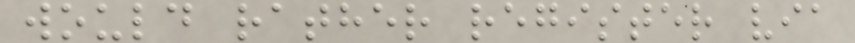would rather register via
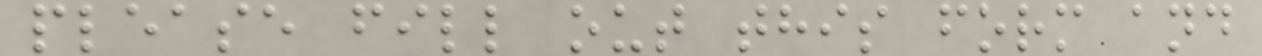please fill out this form and
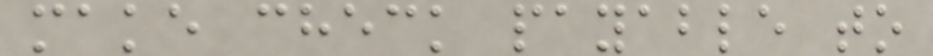make check payable to
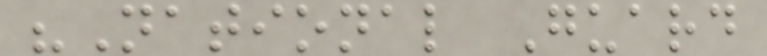"National Guard
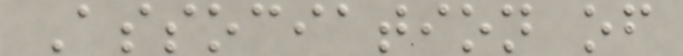Association of
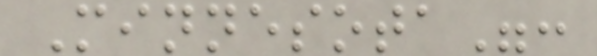Minnesota":
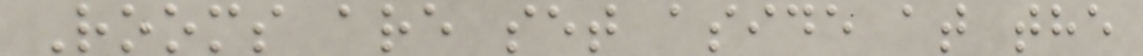Rooms are set aside at the
